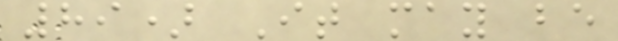89) It may be
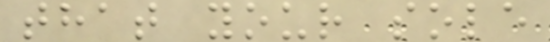that your sole
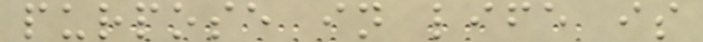purpose in life is
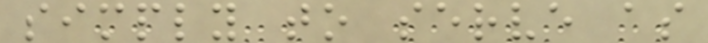simply to serve as
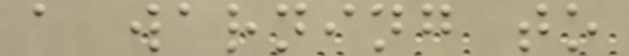a warning to
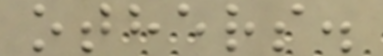others.
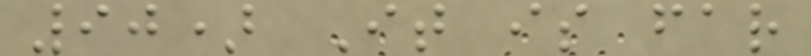90) It is far
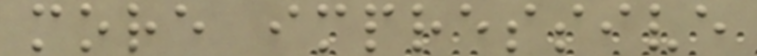more impressive
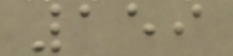159
